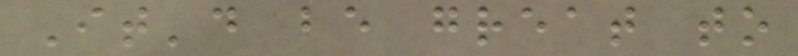It'd be great to
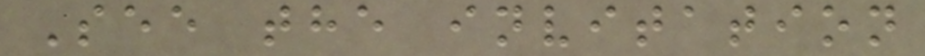See the invitation
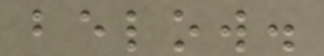below.
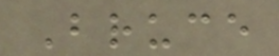Bruce
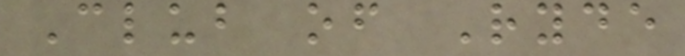Club of Ryde
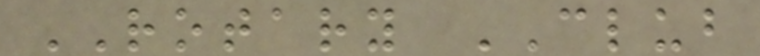ROTARY CLUB
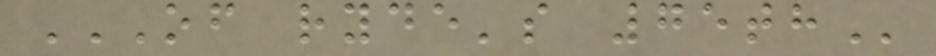OF RYDE'S 75TH
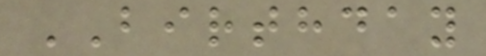BIRTHDAY
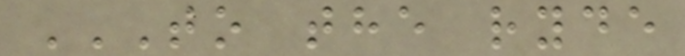TO THE RYDE
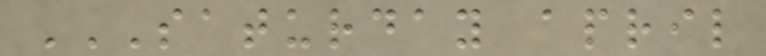SATURDAY APRIL
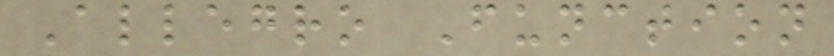Allegro Function
